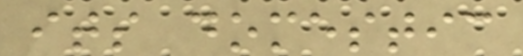its domestic
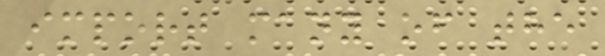import many of the
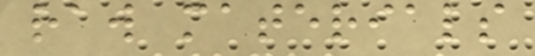raw materials
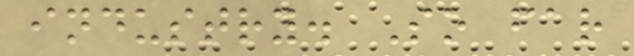industry. So far
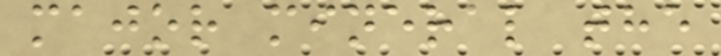major mineral the
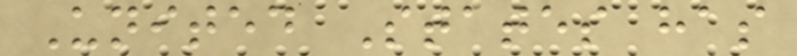United States has
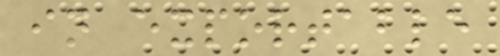in exportable
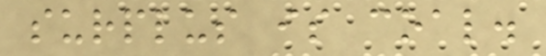surplus is coal.
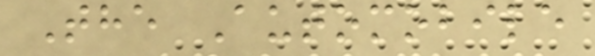The Automobile
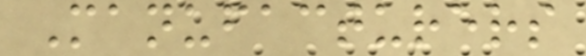Manufacturers
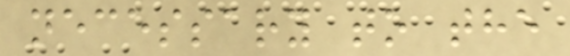necessary to the
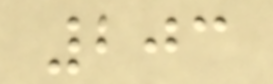203
